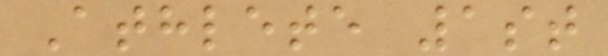Athlete 1st
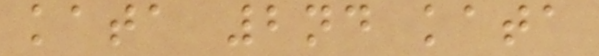kata 2nd kata
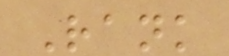Rank
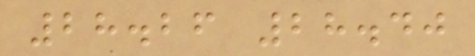28.26 28.40
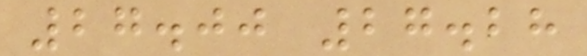27.00 27.28
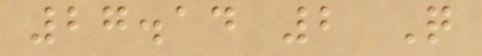27.14 2 Q
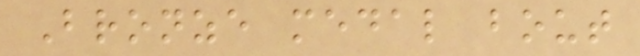Bronze medal bout
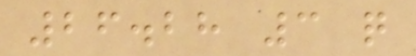26.28 3 q
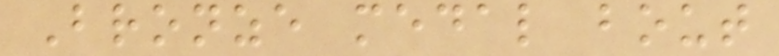Bronze medal bout
